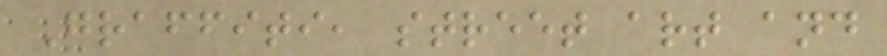Graffiti, street art and
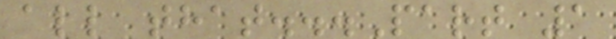all that...Part 1
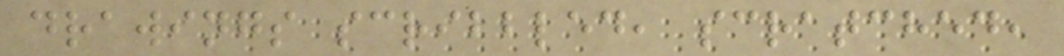drawings scribbled, scratched,
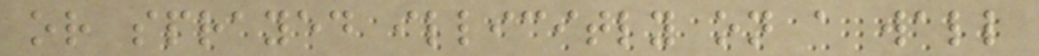or sprayed illicitly on a wall
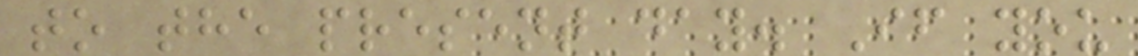to the present day. If you
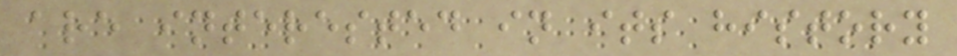are interested in its history
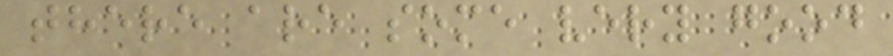there are some very good
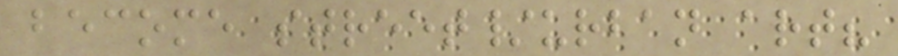become street/urban art?
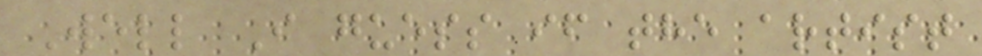Well I guess if the artist
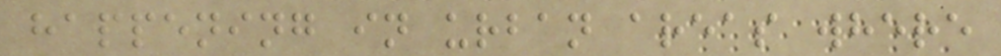happening in urban areas where
